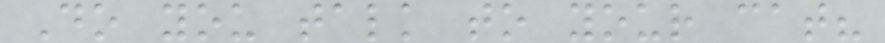Do you talk to your cat?
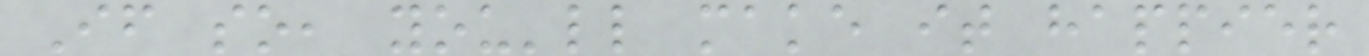If so, you'll make it happier
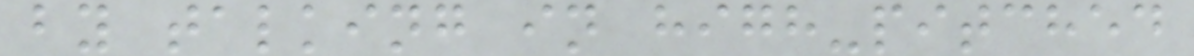by talking in high-pitched
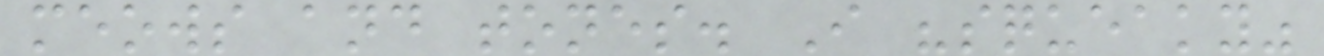meows and tones. I "squeaky"
